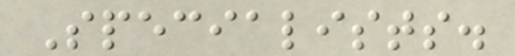Specialists.
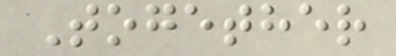Together
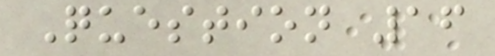Question 16
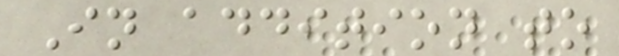In addition to
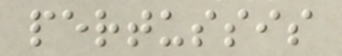pertussis
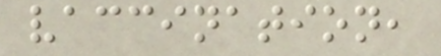vaccination,
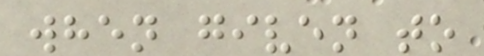when given to
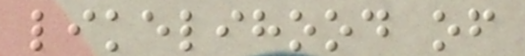likelihood of
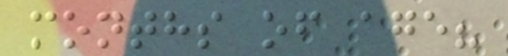months of age?
